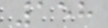158
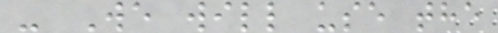- We will use the
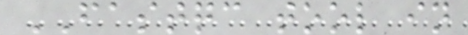FASTQC tool in
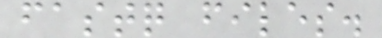fastq files.
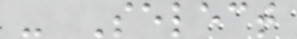- Select
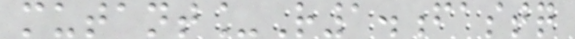mutant_R1.fastq
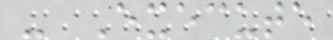- Execute
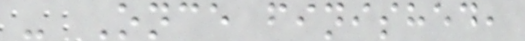- Once finished,
